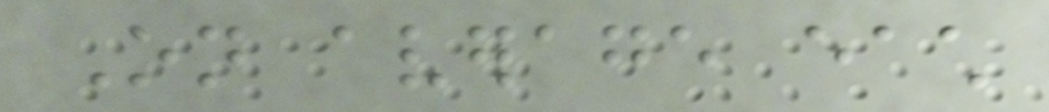On average each
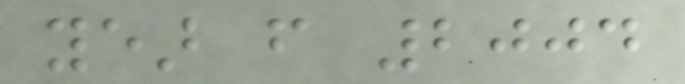year from 2004
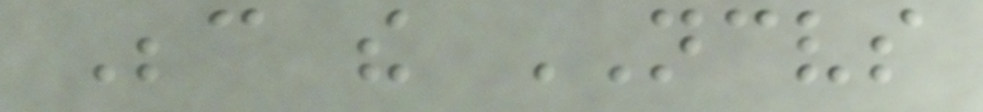Because the NCVS
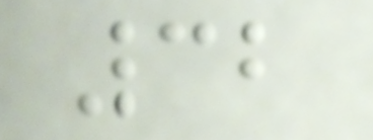32
